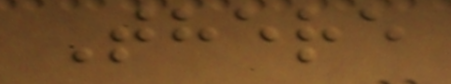There
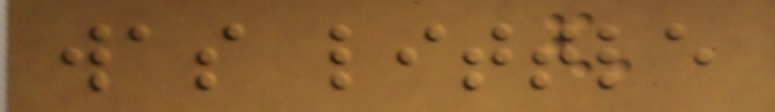was little
